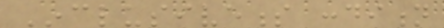Inclusiveness condition
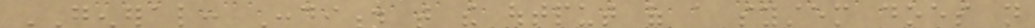GENERAL: Condition that the output of a system does not
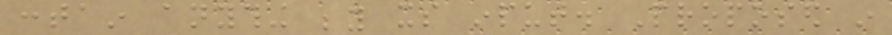contain anything beyond its input. Proposed in
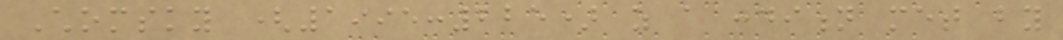Chomsky (1995:225) as a condition met by
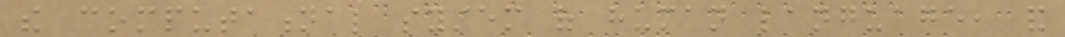the computational system of human language, and
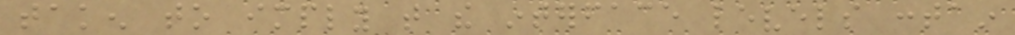taken to imply that the interface levels contain
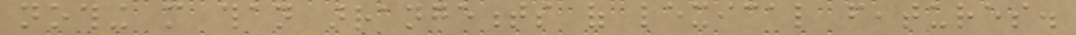nothing more than arrangements of lexical features.
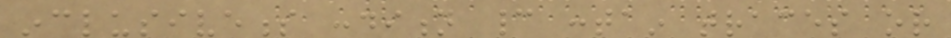inclusiveness condition cannot contain traces or
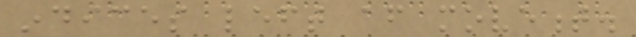indices left after movement.
